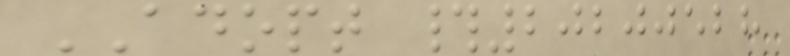ADOPT #20200528
